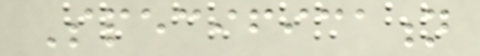Specification
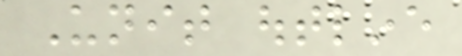Unit outline
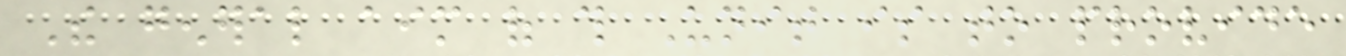The general aim of this Unit is to provide
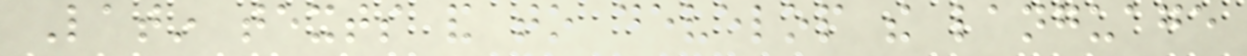Latin texts and to develop the language
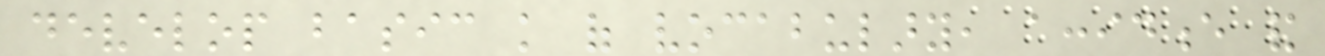develop basic knowledge of vocabulary, accidence and
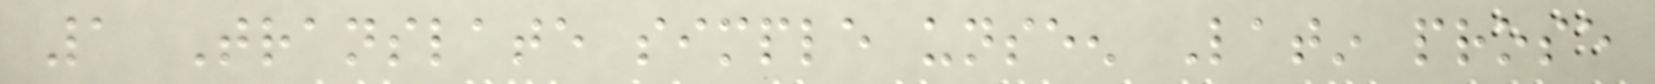1 Translate simple unseen Latin prose
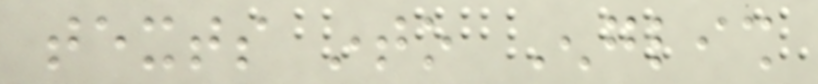texts into English
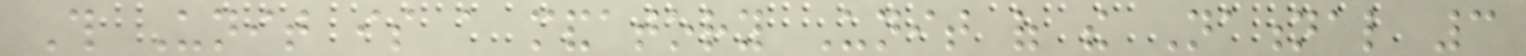This Unit is a mandatory Unit of the National 3
